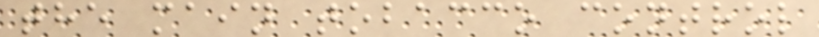the main tobacco control
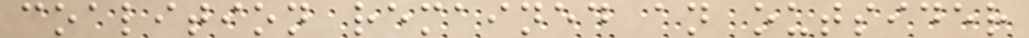coalition remained an outsider
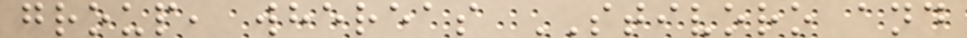group, whereas STIVORO and
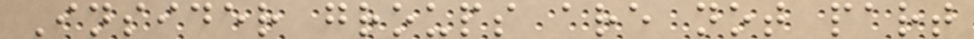Insider groups are not part
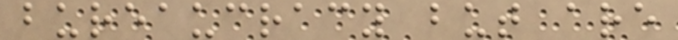bureaucracy but are
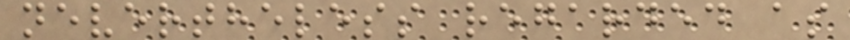nevertheless regarded as
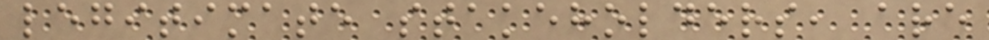legitimate stakeholders, are
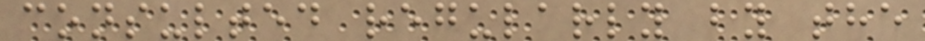consulted regularly by the
